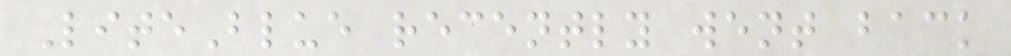LiteBlue recently went back
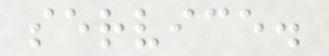service.
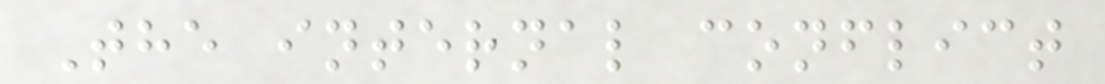The internal conflict
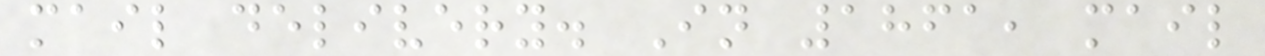mail delivery. In 1861, mail
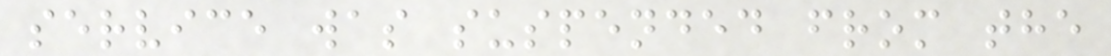service was suspended from the
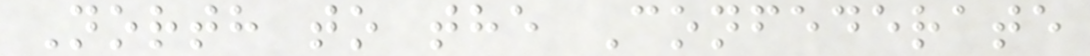North to the Confederate
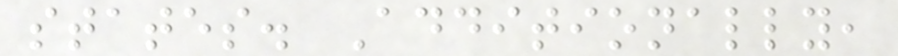states. Additionally,
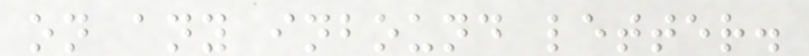on any inbound letter.
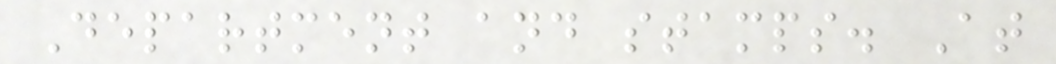Department and stamps. At
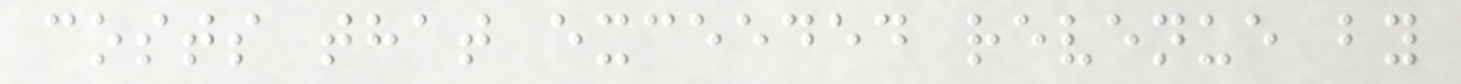costs that exceeded revenue by
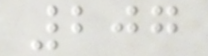207
